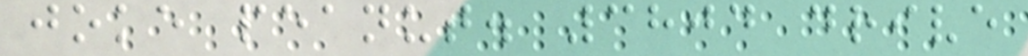joke peanut. 3804 drive
